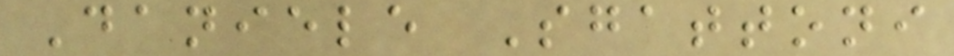Daniele Sgattoni
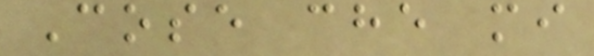Cose che mi
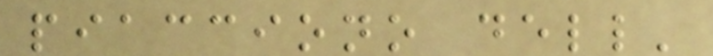piacciono dell'
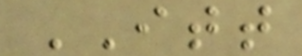ITT
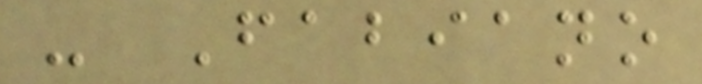- Fabiano
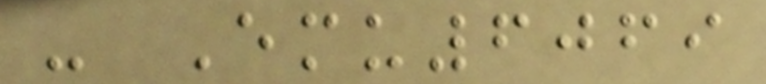- Emu6069
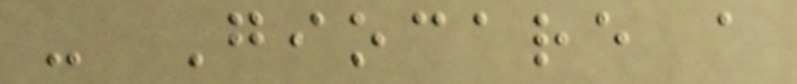- Giocare a
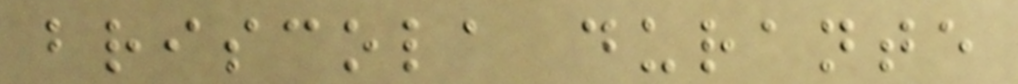briscola durante
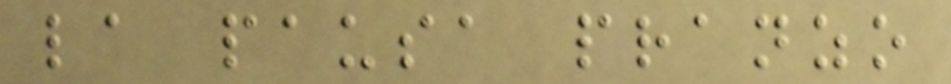la pausa pranzo
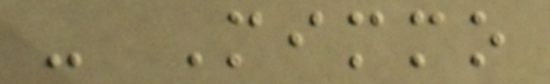- Mimmo
